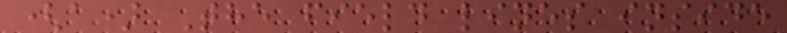(a) The field lines inside
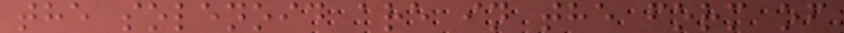the solenoid are in the form of
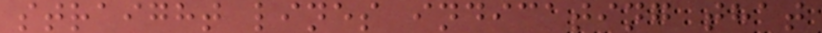straight lines indicating that
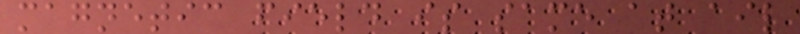magnetic field is same at ail
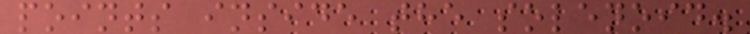points inside the solenoid.
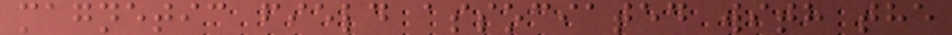magnetic field associated with the
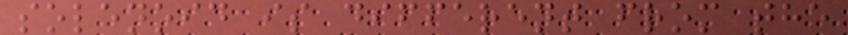solenoid is different from the
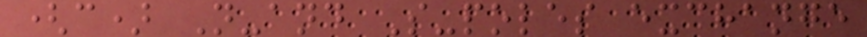(c) N-and S-poles exchange
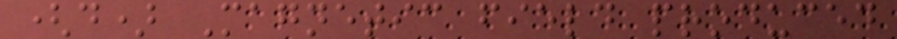(d) Magnetic field produced
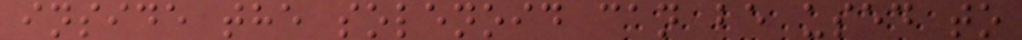inside the solenoid can be used to
